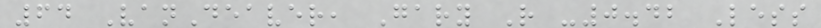64 VanDeaver, Gary R -0.42 Less
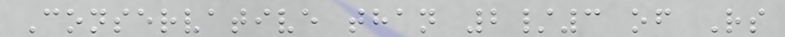Conservative than 2/3 of Rs
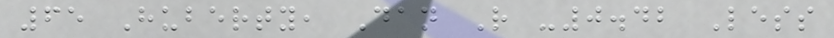65 Huberty, Dan R -0.42 Less
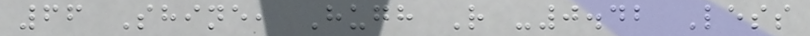66 Shine, Hugh R -0.42 Less
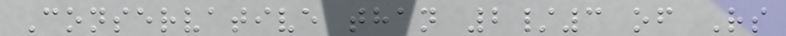Conservative than 2/3 of Rs
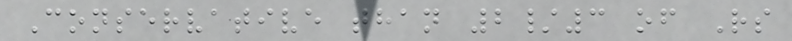Conservative than 2/3 of Rs
